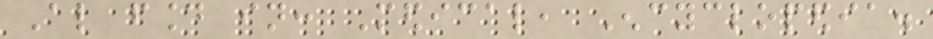Also found in: Medical, Encyclopedia.
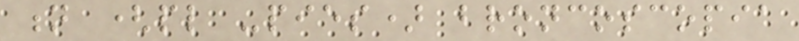n (pl -pies) broncoscopia
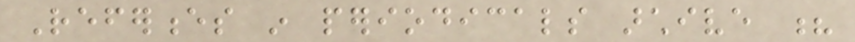References in periodicals archive ?
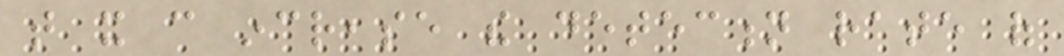that it can increase the detection rate of
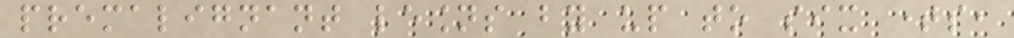premalignant lesions by up to six times,
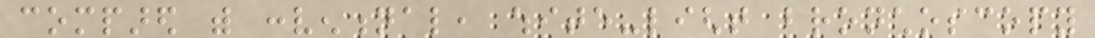compared with conventional, white-light bronchoscopy
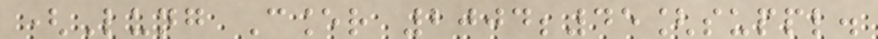(Lung Cancer 2004;45[suppl.
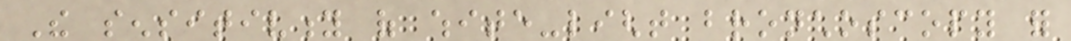The sensitivity of white-light bronchoscopy for
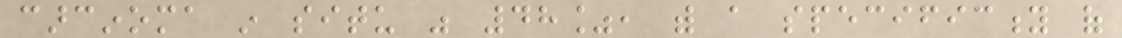carcinoma in situ was 48%, with a specificity of
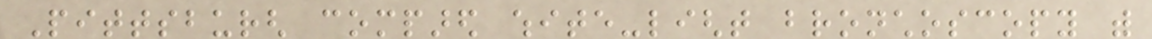Pittsburgh compared white-light bronchoscopy with
